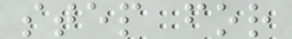step for
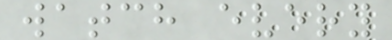watch every
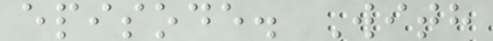episode. With
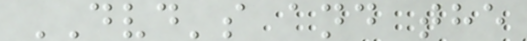DVD's and the
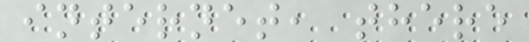internet, there
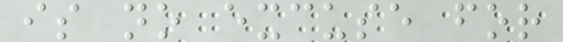is no excuse for
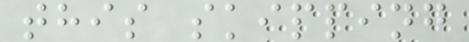this skipping
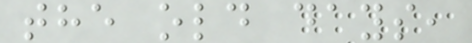the old days,
